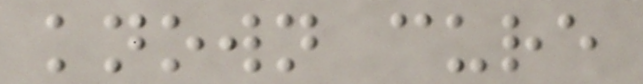known cure
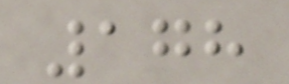178
